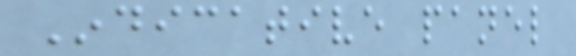Indicative panel
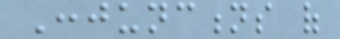Conjunctions of
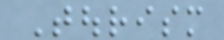Tourism
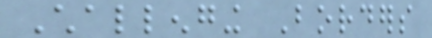Challenging Borders
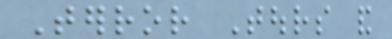Terror Tours and
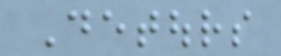Detours
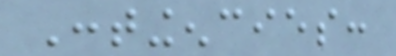Contingencies:
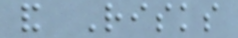and Risks
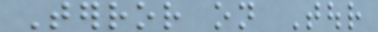Terror on Tour
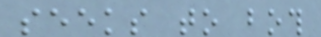seeks to both
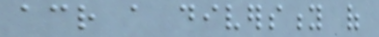across a diversity of
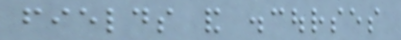fields and discourses
